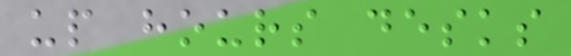up hours desks
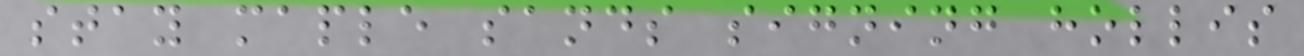stay maple sands signing hollis
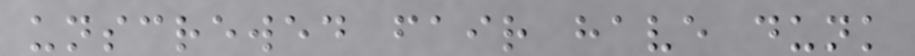unscrewed fair have dunk
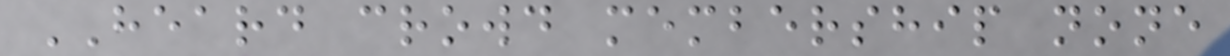HEARD crowd membership none
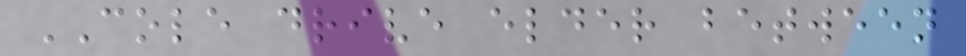COLE drive elder between
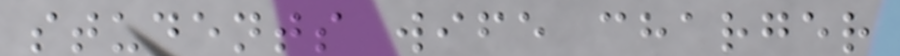students wife charger
